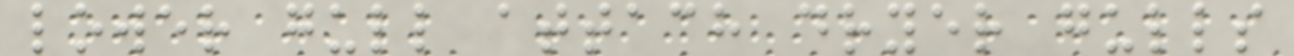lower gull attach dryer gulls
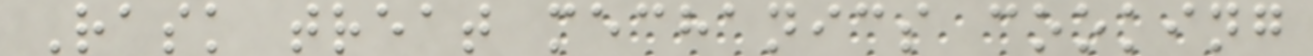Rask treat mechanics cooking
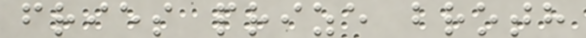fries prize broth
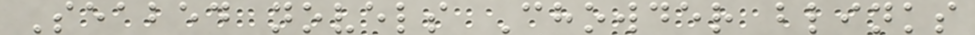Seabed novels Chowder blinks
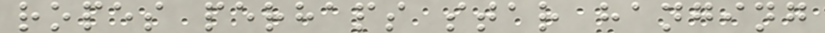ropes perhaps star hanging
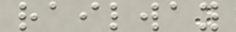railway
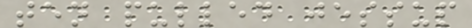ten pulled jessup
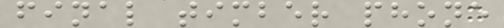final timber phone
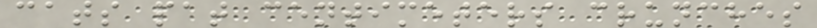cats pat centimeters crunches
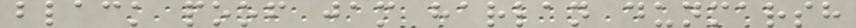black poof jam harlan dunmarsh
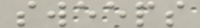sweeps
